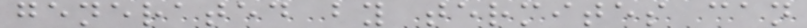generated by termites can
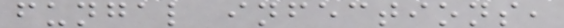fungal infections,
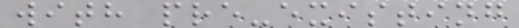with pre-existing
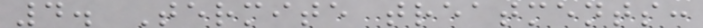4. Termite treatments:
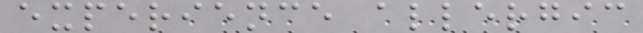experience allergic
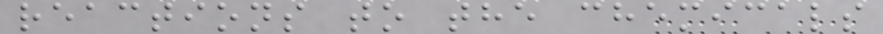reactions to the chemicals
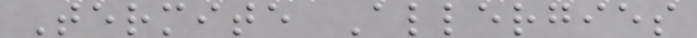Termite Allergies
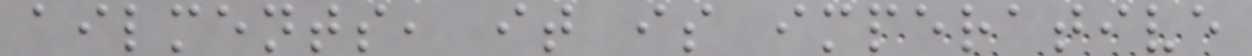ailments, it is imperative
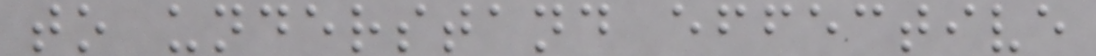to understand effective
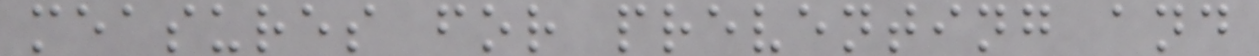measures for preventing and
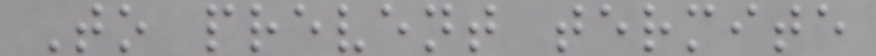To prevent termite
